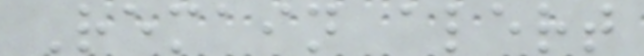Remain alert
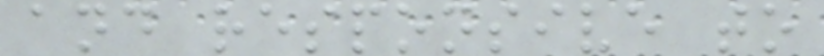and responsive to
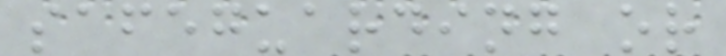safeguarding or
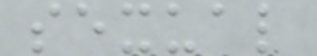sexual
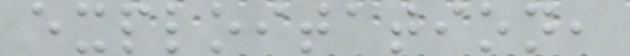exploitation,
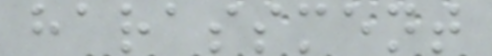harassment
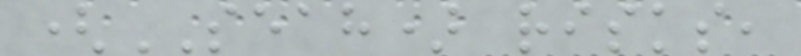(SEAH) risks,
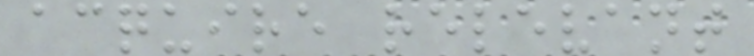acquire relevant
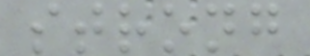strong
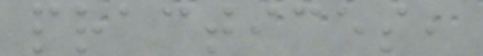practices,
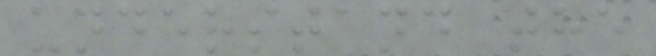understand the
